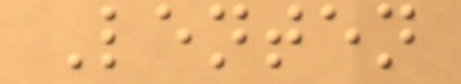Lenten
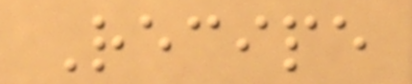Recipe
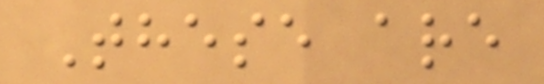These are
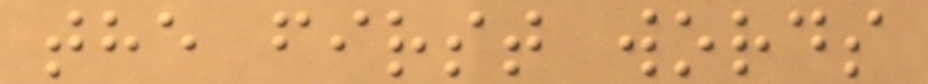the first words
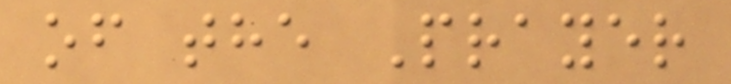of the Prayer
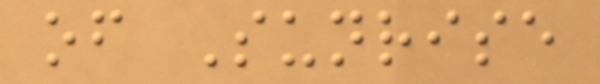of Sunrise
